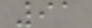91
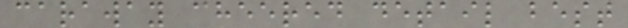caraway cheered detail best
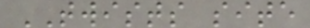TWISTS site
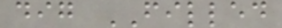dig FILLED
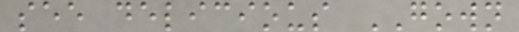see delicious GOWN
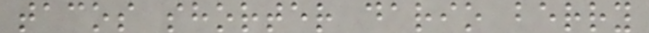tacos shorter dario berry
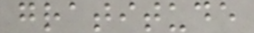gratitude
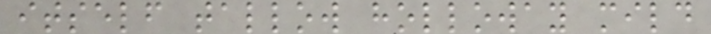itself tallow holloway mild
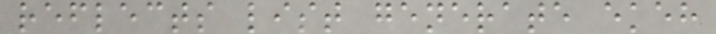reflects list generate ekeh
